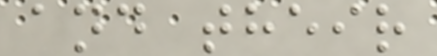and their
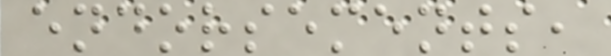endorsements,
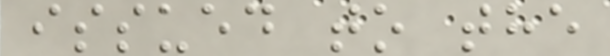issued to the
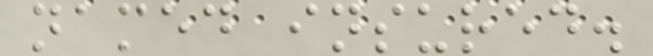named insured.
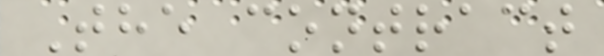The contract
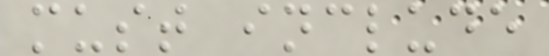must include
